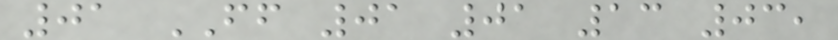01 FF 01 01 13 03,
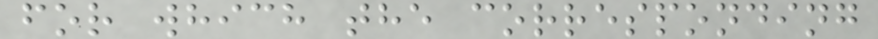for which the corresponding
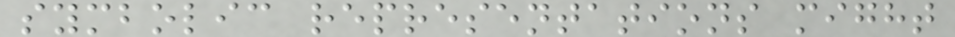symbolic representations might
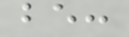be:
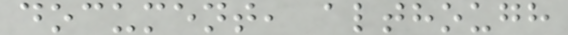document, although
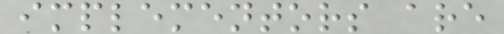implementors are
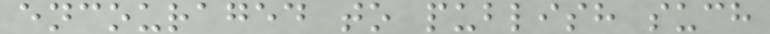encouraged to publish such
